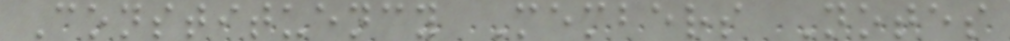Constituency Members Notes
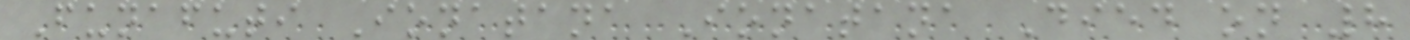Funafuti Ionatana Ionatana Died on 8
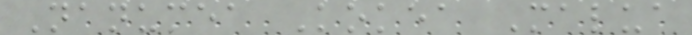Nanumea Kokea Malua
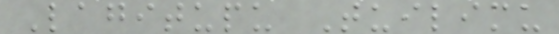Lagitupu Tuilimu
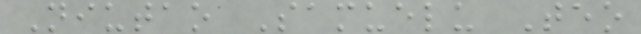Niutao Samuelu Teo
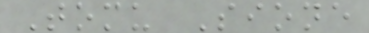Tomu Sione
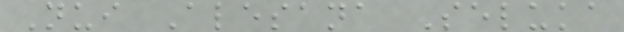Nui Alesana Seluka
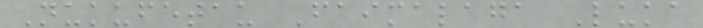Nukufetau Faimalaga Luka
